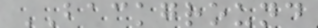BACKGROUND
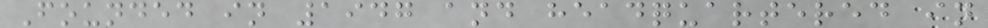Founded in 1947 and headquartered in
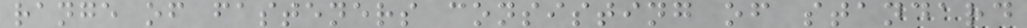range of fasteners consisting of standard
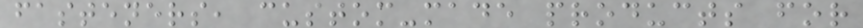fasteners, custom-made products for
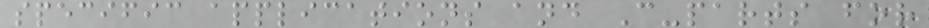specific applications and C-parts for
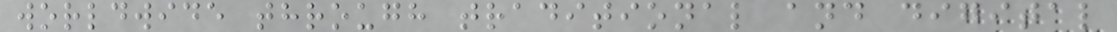worldwide through traditional and digital
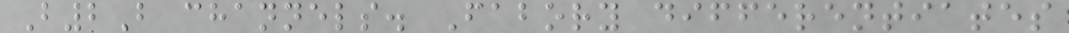B2B channels. Fabory differentiates
